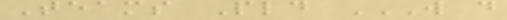Teams Pld W D
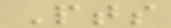Pts
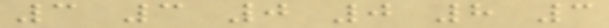3 3 0 0 8 3
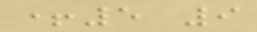+5 9
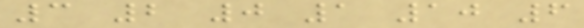3 2 0 1 10 6
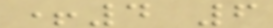+4 6
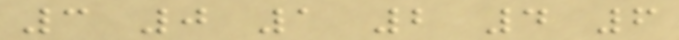3 0 1 2 4 6
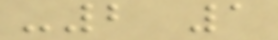-2 1
